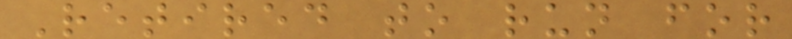Retired to run for
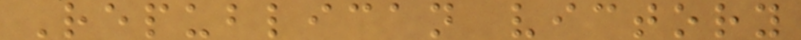Republican victory
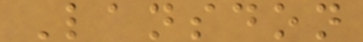Lansdon
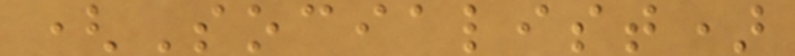(Socialist)
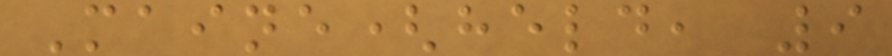Maine(held, 9
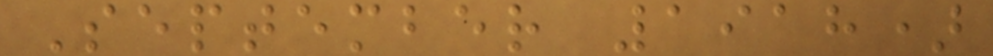September 1918)
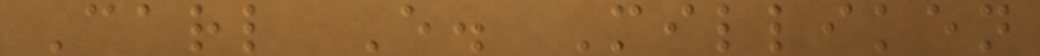Carl E. Milliken
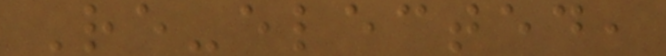Re-elected,
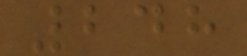248
